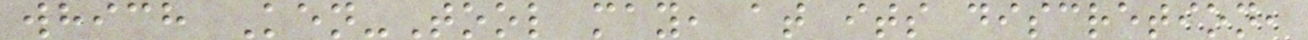which Ken-Tool may, at its discretion,
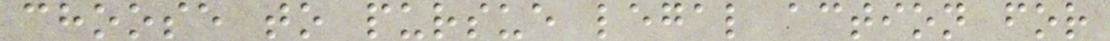choose to pursue legal action for
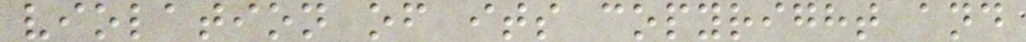violation of its copyright and
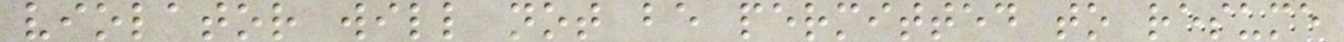violator will not be permitted to resume
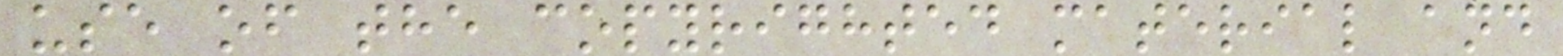use of the copyrighted material and
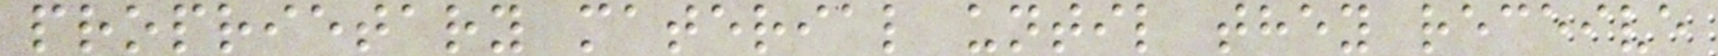proprietary material until they receive
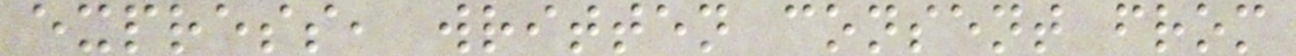express, written consent from
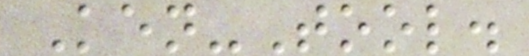Ken-Tool.
